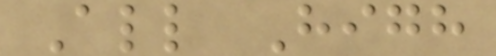All High
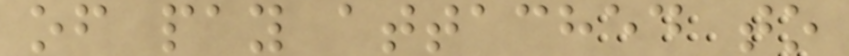of pay attached to
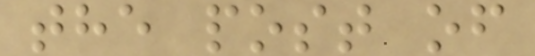the post of
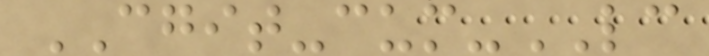CGIT-cum-LC
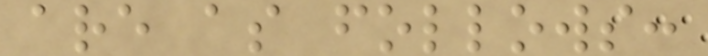are as follows:
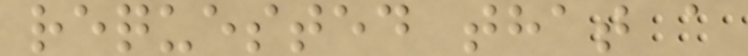requested that a
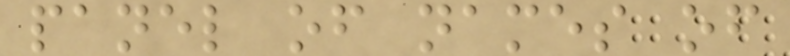panel of names of
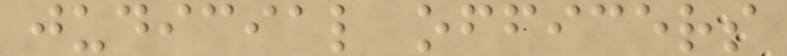judicial officers
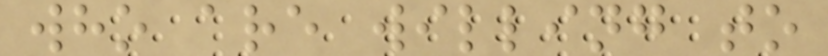who are willing to
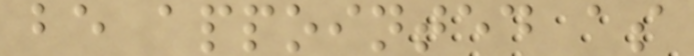be appointed as
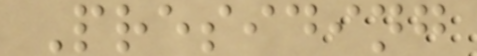Presiding
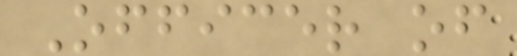Officer of
